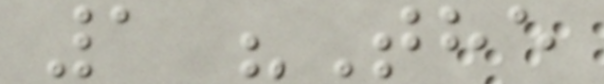1 "The
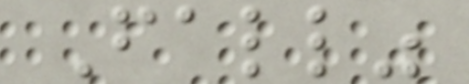Fall"
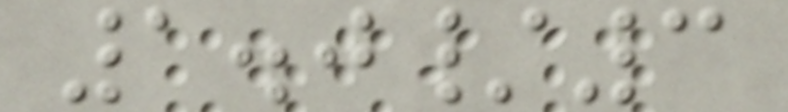1.0/3
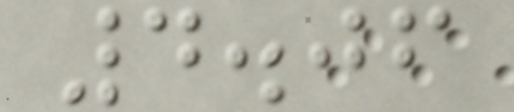4.06
